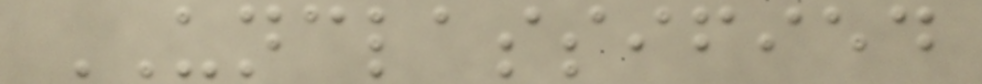UNCLASSIFIED
